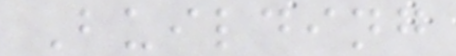Building
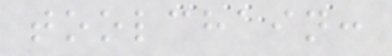toolchain:
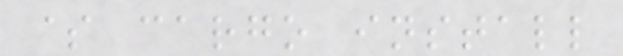$ cargo install
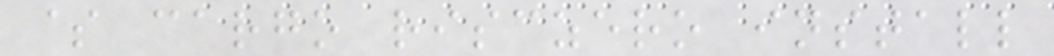$ cargo risczero install
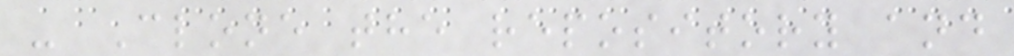- Clone the repository and
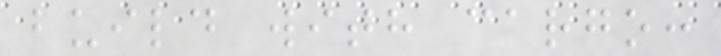build with cargo:
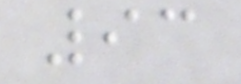93
